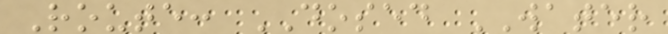Route: DOSED WATER
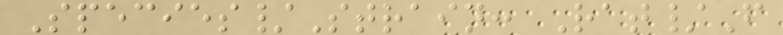Species/Strain: Rat/F
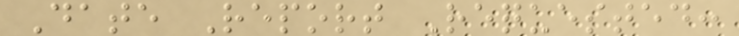Date Report Requested:
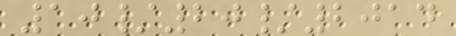10/20/2014
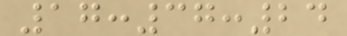17:37:24
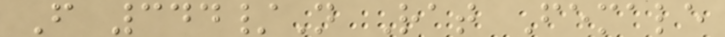F 344/N Rat Female
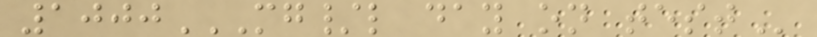1000MG/L DAY ON TEST
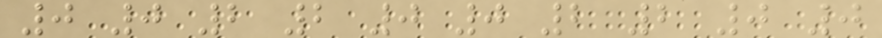0 0 2 2 0 0 2 2 0 0
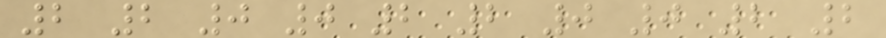2 2 0 0 2 2 0 0 2 2
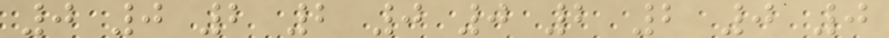0 0 2 2 0 0 2 2 0 0
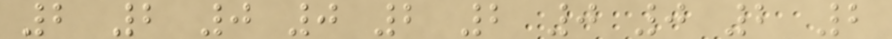2 2 0 0 2 2 0 0 2 2
